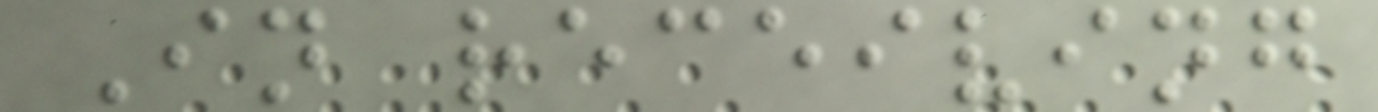In receiving
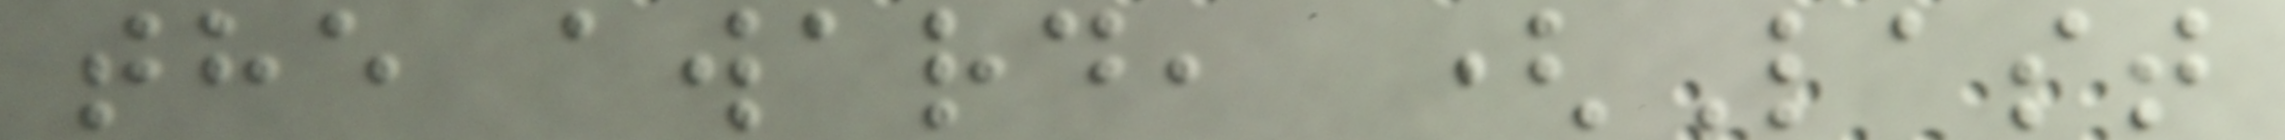the award, (Last
